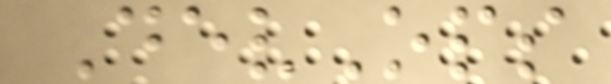DevOps
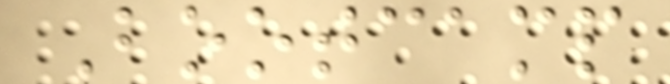Bootcamp
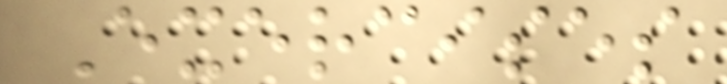Exercises
